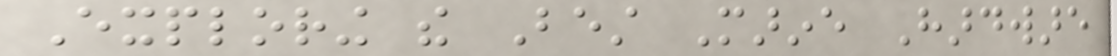Exploring the Best Marine Hardware
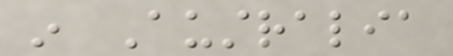in Australia
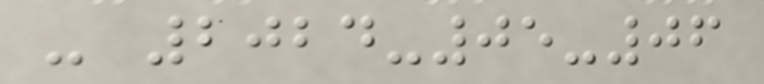- 2024-05-06
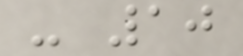- 10
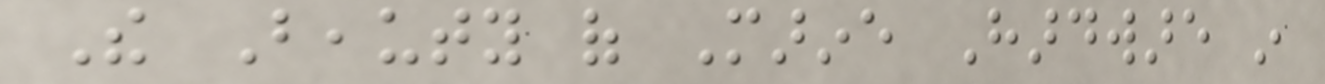The Beauty of Marine Hardware in
